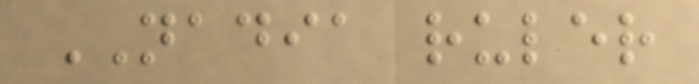NADIA ruler
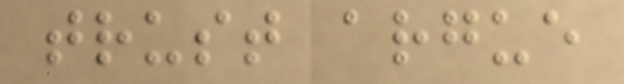trust argue
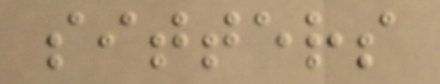sitters
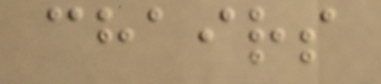chairs
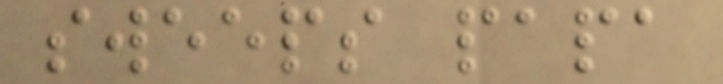sweeps papa
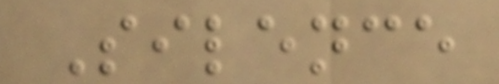Silence
